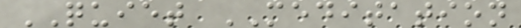QUIET MEDITATION
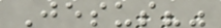Jesus?"
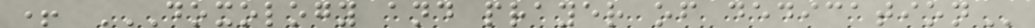+ DOXOLOGY AND PRAYER OF DEDICATION
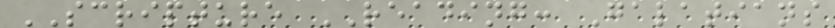SCRIPTURE READING: Galatians
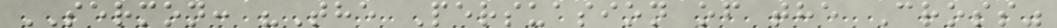SERMON: "The Persuasion of the Cross"
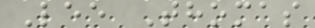Lee Thomas
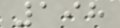198
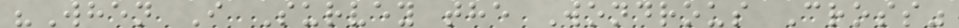"When I Survey the Wondrous Cross"
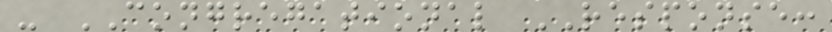- CONGREGATIONAL RESPONSE:
